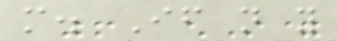more. If not you
